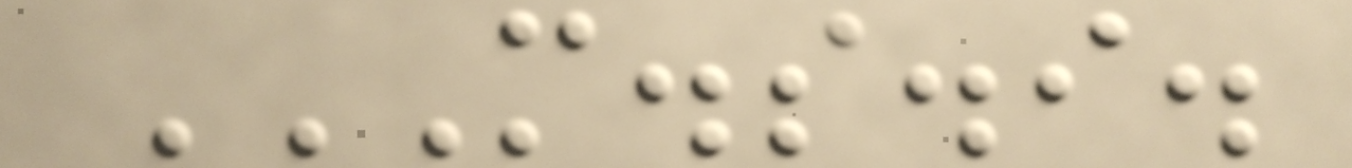M.S.I.
